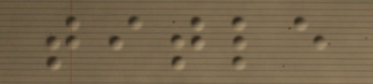title
